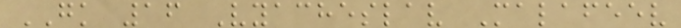GK 16 Vyacheslav Malafeev
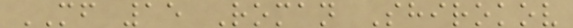MF 15 Roman Shirokov
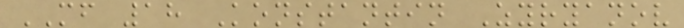MF 18 Konstantin Zyryanov
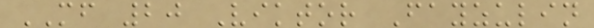MF 20 Viktor Fayzulin
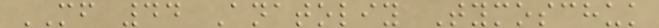MF 44 Anatoliy Tymoschuk
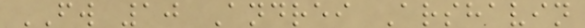FW 10 Andrei Arshavin
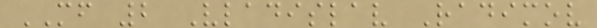MF 2 Vladislav Radimov
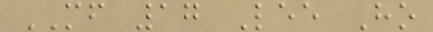MF 17 Lee Ho
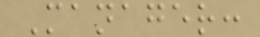Manager:
